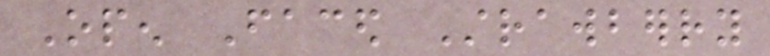Open Faced Strawberry
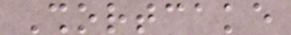Shortcake
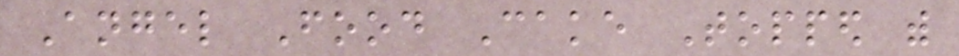Angel Food Cake Topped with
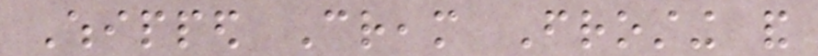Whipped Cream Frosting and
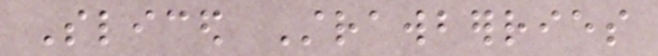Sliced Strawberries
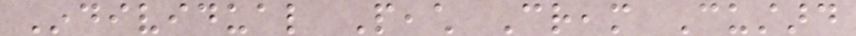Individual Peach Cream Custard
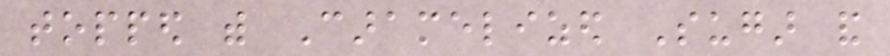topped with Caramelized Sugar and
